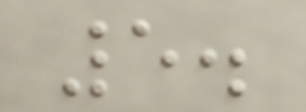5.
